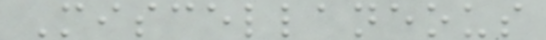Miscellaneous
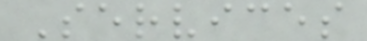Services
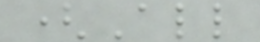(All
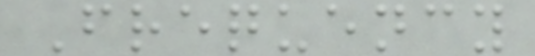Frequency
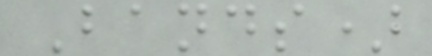Bands)
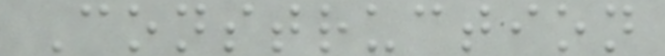Construction
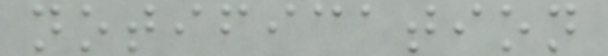notification
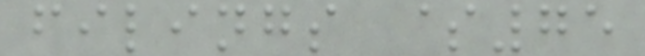filings $75
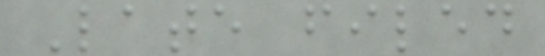Late filed
